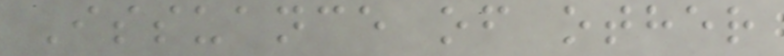Issuance of other
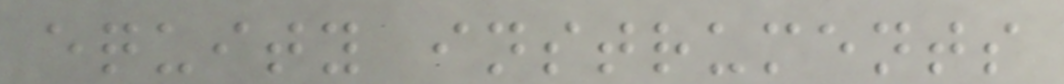equity instruments
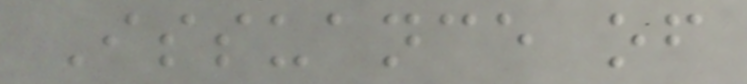Issuance of
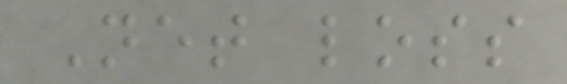Net loss
